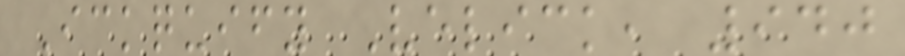Ickquify Velick, 940
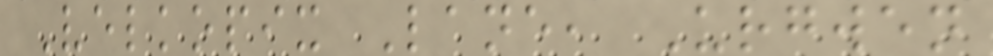Velkopix Lane, Urgwen
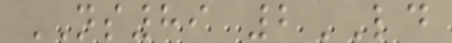NS89 2LD
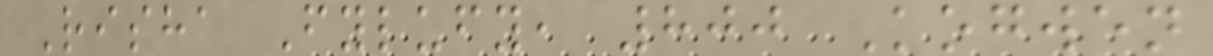Risha Fylufy, 800 Kogwen
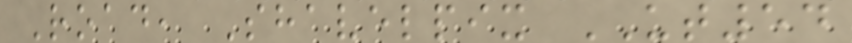Road, Shavelpix UT54
